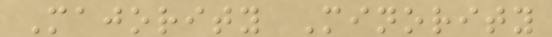Majority Minority
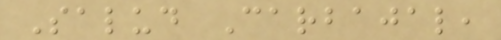Salud Carbajal,
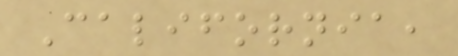California,
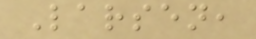Larsen,
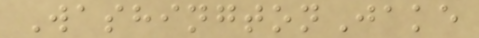WashingtonJake
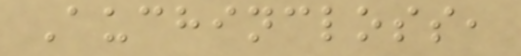Auchincloss,
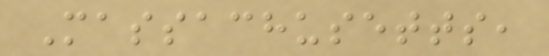Massachusetts,
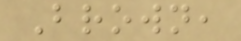Brown,
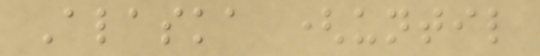Alaska (until
